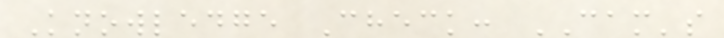Knowledge Check: CAM's
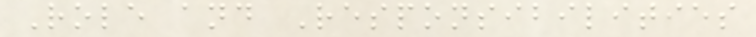Role and Responsibilities
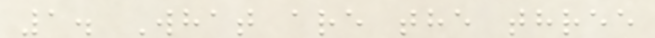1. What are the three
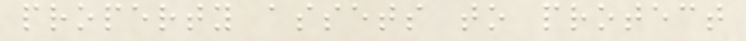property assets to protect
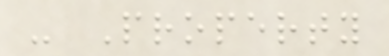- Property
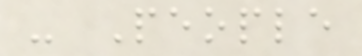- People
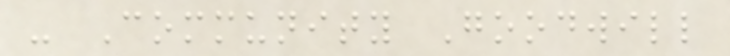- Community Goodwill
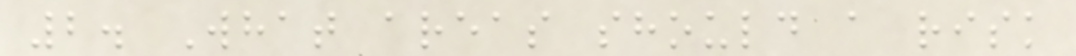2. What areas should a risk
